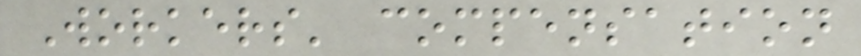Workers' compensation
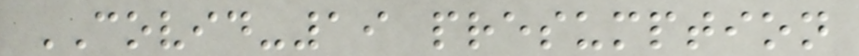COVID-19 presumption
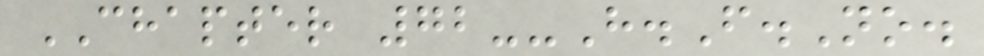CHAPTER 72--H.F.No.
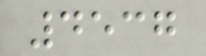4537
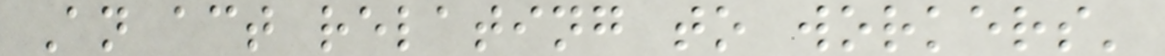An act relating to workers'
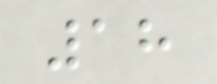18
